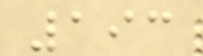193
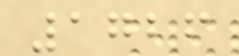1726
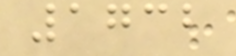1732
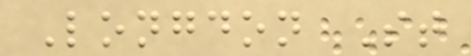Longdon St
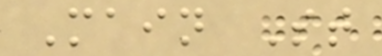Main St
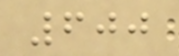600
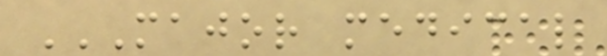MAJOR MEDICAL
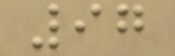97
